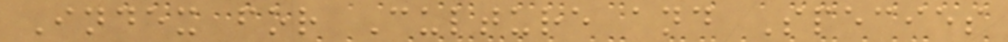Index for Culture and Species
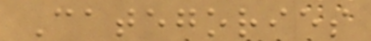Categories
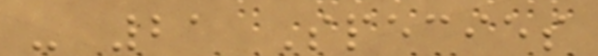- 21 Species
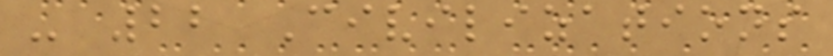- 22 Civilizations
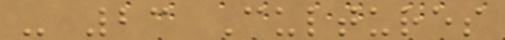- 23 Cultures
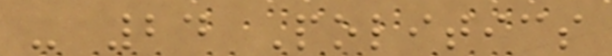- 24 Politics
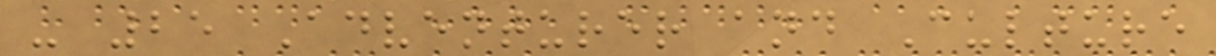- 25 Adventurer and Culture
